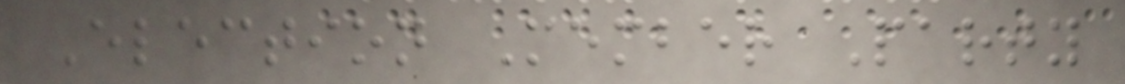Election Member Party
